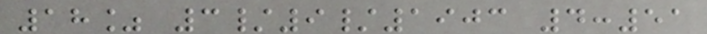18% 3/9/1903 4:51
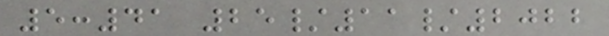5:41 25/11/2022
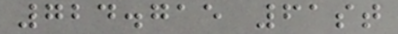724.715 61st
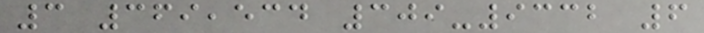3 369,534 309-9332 6
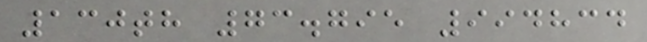130th 73.795 994834
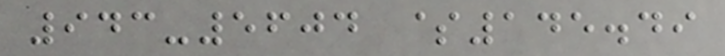943-5604 $145.49
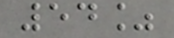54%
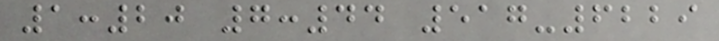1:20 7:44 517-6229
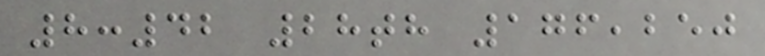8:42 28th 176,250
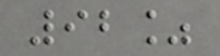92%
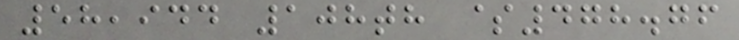58,944 108th $478.76
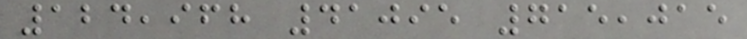124,968 41095 715,015
